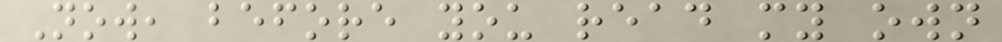Now, before you read my own
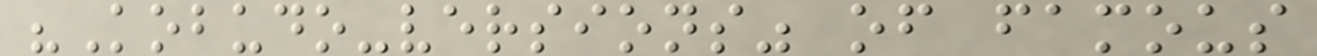"Kobudo-versions" of famous
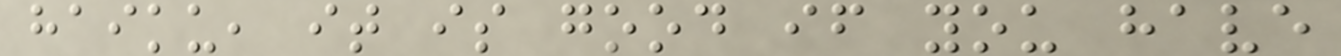haiku, it is good if you have
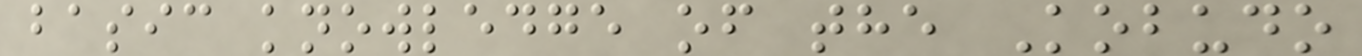basic knowledge of the Kobudo
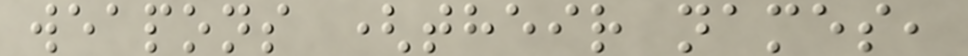weapons (their names,
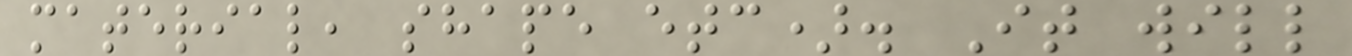material, shape etc). It will
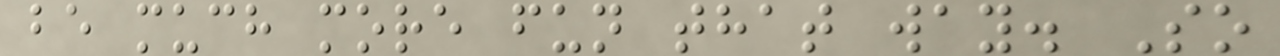be much more fun that way. So
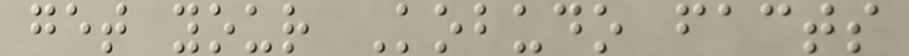get your Kobudo facts
